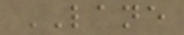LANE
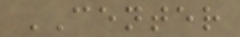CENTER
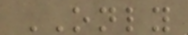ONLY
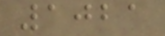1021
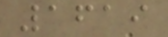1619
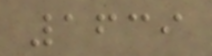1639
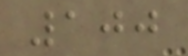100
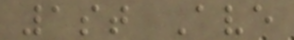1st Ave
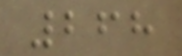268
